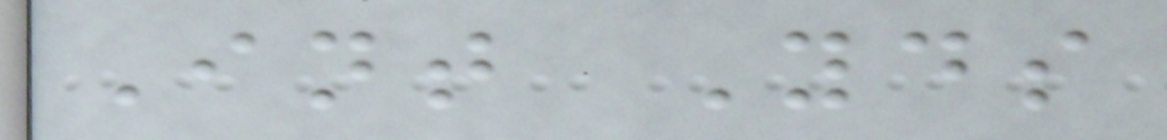Int Yds
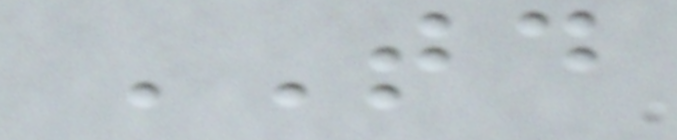TD
